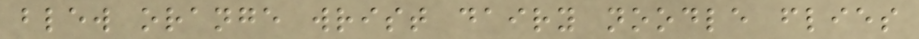blew orange wrist dairy noodle flies
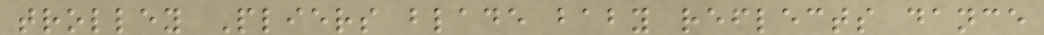trolley Pliers blade baby reflects dance
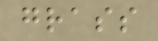grass
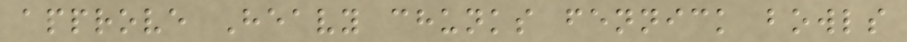approve Heavy chunks fennick bowls
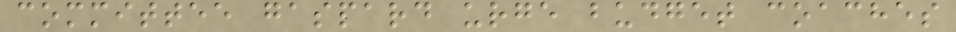committee gaspard urge budget coaches
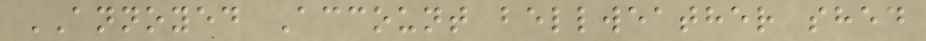ANNOYED Account bellweather shed
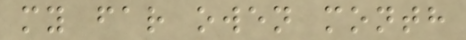my far owen month
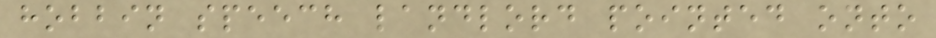hobbin speech landlord pointed onto
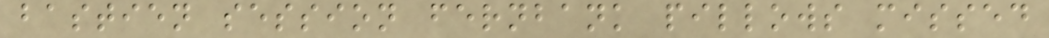bastien session fernbank pillows missed
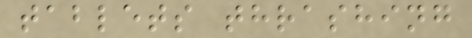tablets thrashing
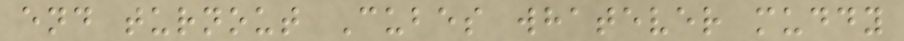end turnout Cubes whatever muddy
